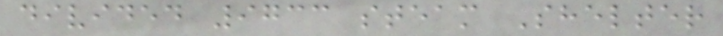divided 9733 steam Shelter
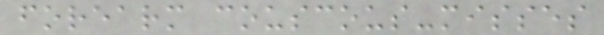forearm couscous-misses
